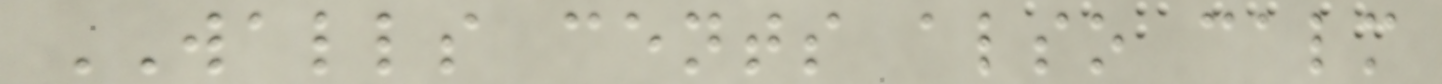WALLS cents also calm
